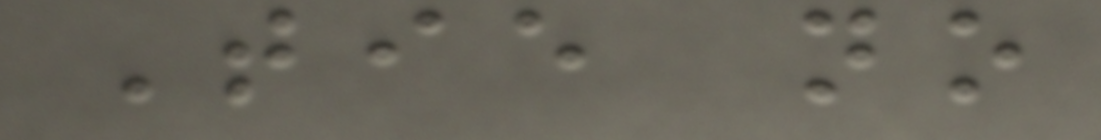Tie no
